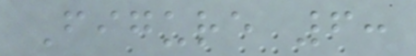Figure 6:
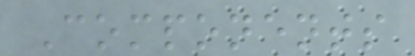Components
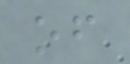of
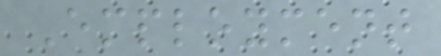Employment
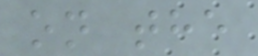on the
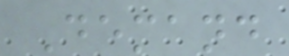Demand
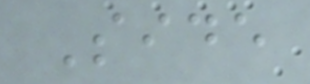Side
